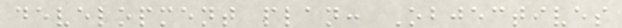development plan: Objectives
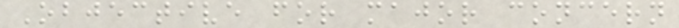Objective for major concern
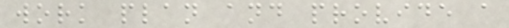work plan and provide a
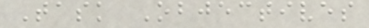Task Objectives
